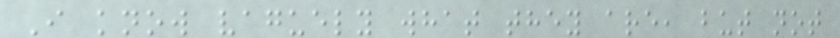I know vaguely what they are, but not
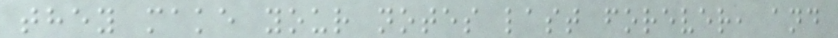they make your notes last forever, and
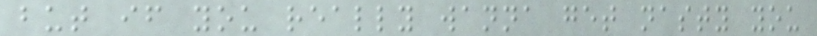but if you really wanna get nasty you
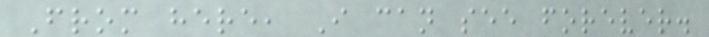From here, I can see forever.
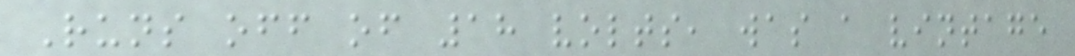Runs off of 18 volts, was a vintage
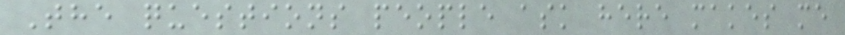The questions people ask here makes me
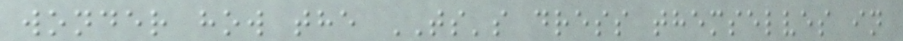wonder how the TS's dress themselves in
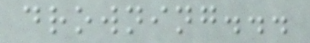drowning...
